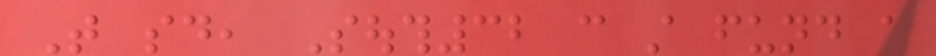That said, South32 can still fund a
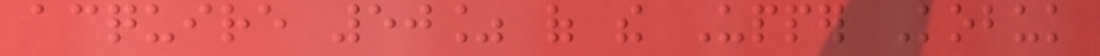acquire 50% of the Upper Kobuk
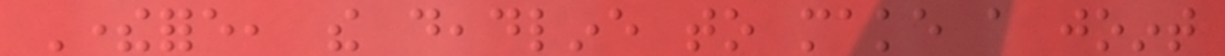Therefore, the deadline to make a joint
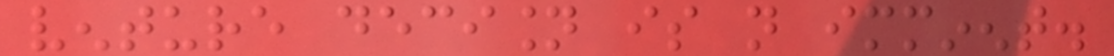venture decision is not imminent.
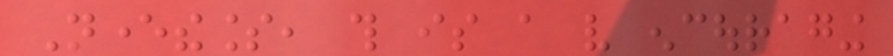Nevertheless, this is a very encouraging
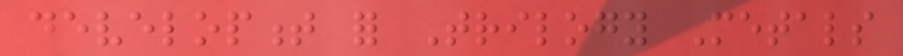development for Trilogy Metals
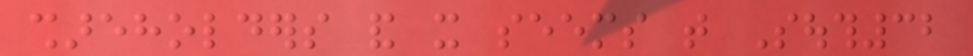shareholders and it seems that South32
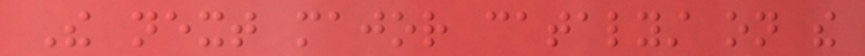The next major catalyst on the
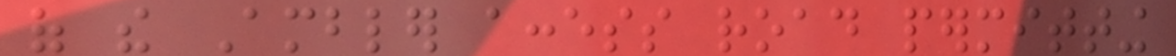of the Ambler access road permitting
